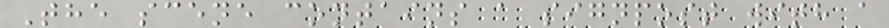The scene contains a signpost with a
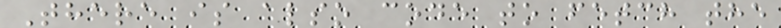There is also code to fetch the
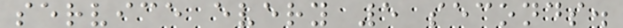service every 5 seconds.
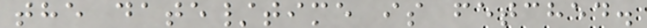the date/time is fetched.
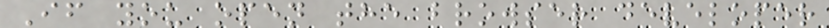If you open the browser developer
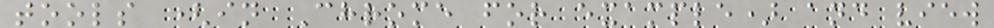tools (in Chrome for example) and view
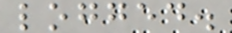logged.
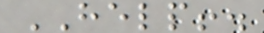HELP!.
